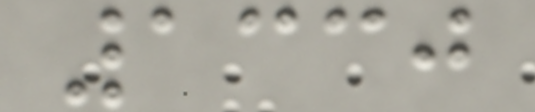1330
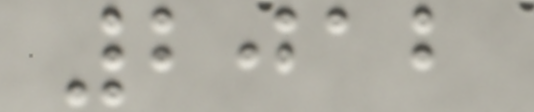2012
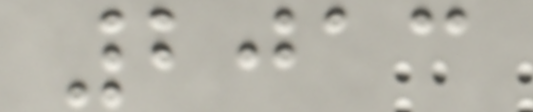2013
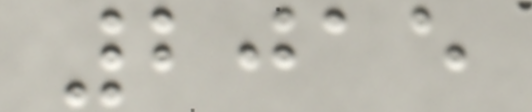2015
